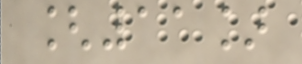[11]
